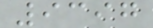9397
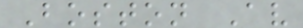Boston Av
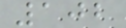102
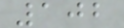102
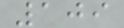109
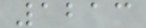1213
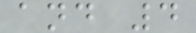and 4
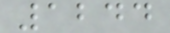1244
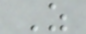Z
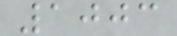1003
